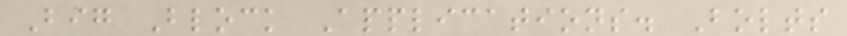Big Block Applications. Bolts
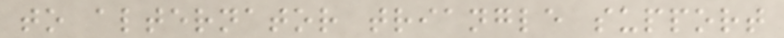to alternator triangle support
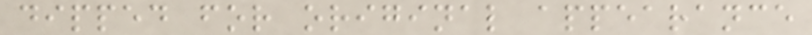dipped for original appearance
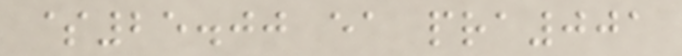$25.00 ea pra001
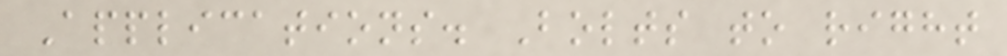Applications. Bolts to right
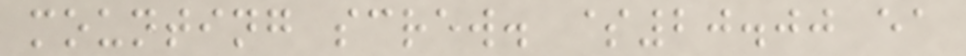mounting screw. $20.00 ea
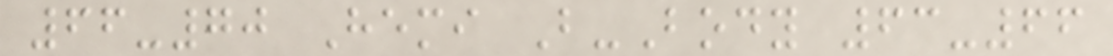66-70 Hemi B-Body 63-66
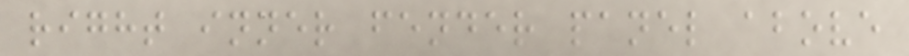right inner fender panel above
